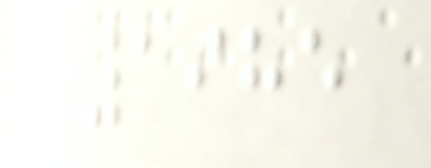1985
